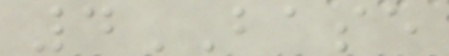4BASE
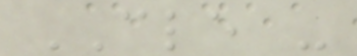CLE -
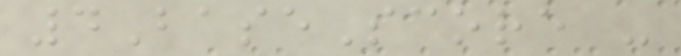4BaseScore -
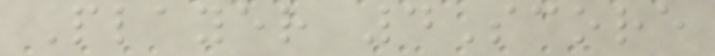Player 4Score
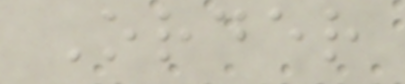Order
